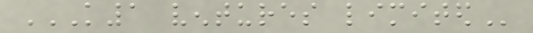K1 VENTURES LIMITED
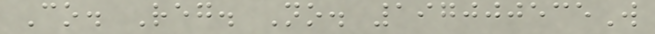Co. Reg. No. 197000535W
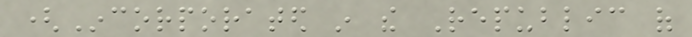(Incorporated in the Republic of
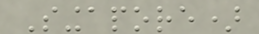Singapore)
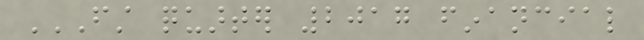FIRST QUARTER 2017 FINANCIAL
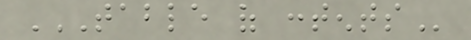TABLE OF CONTENTS
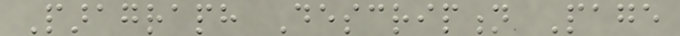Paragraph Description Page
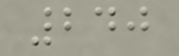240
